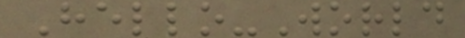Hello-World
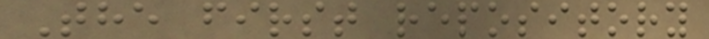The first repository
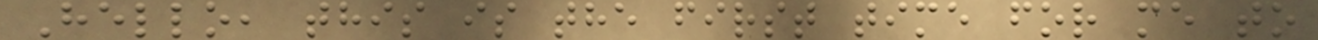Hello, this is the first time for me to
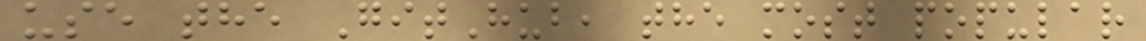use the GitHub, the most popular
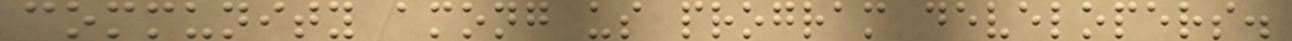community among us program developers.
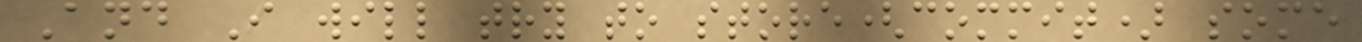And I will try to store(commit) some
